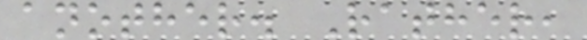another. Rather,
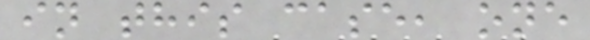in this case, one
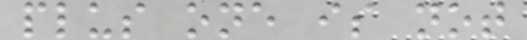plus one is not
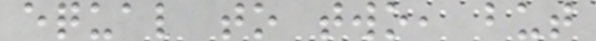equal to two, but
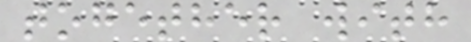together with
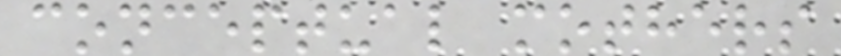conceptual mothers
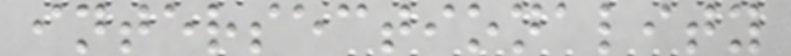intersectionality
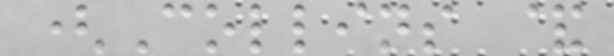(Collins &
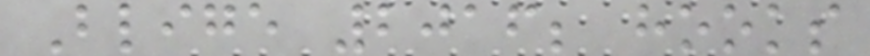Blige 2016; hooks
